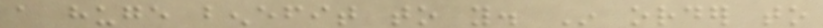a huge benefit to you. In order to
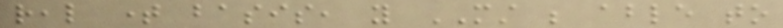real time basis, you MUST be able to
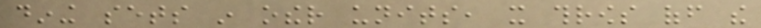dining sets in other units, it throws off the
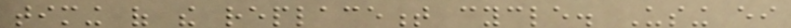timing of the replacement cycle. Using either
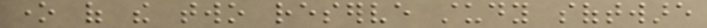one of the two reserve study software
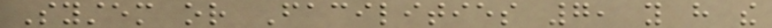System or Facilities 7, you have the
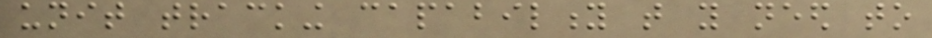unit tracking capability that you need to
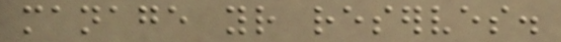manage your reserves.
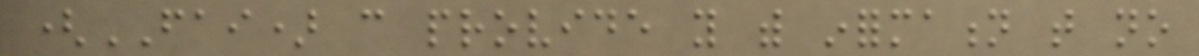(FAI) can provide you with information that no
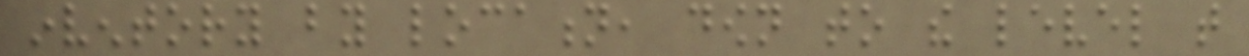inventory by location, down to the level that
